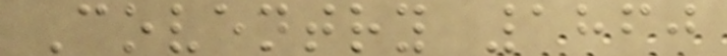Coventry 1860
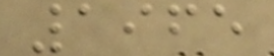1965
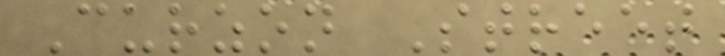Curzon Street
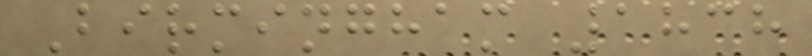Birmingham 1838
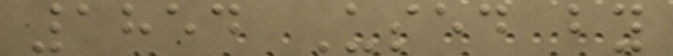1854 Used by
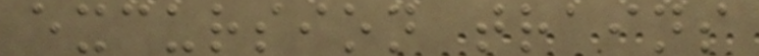excursion trains
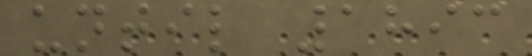until 1893
